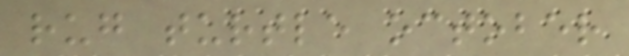rug turtle october
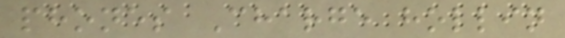phones Charge hollin
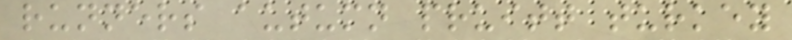runners autumn pruitt turkey
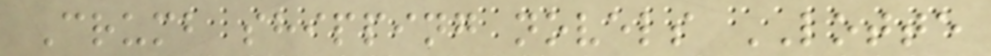Crumb shipping novels LOTTE
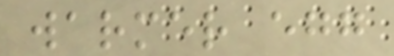warmer egg
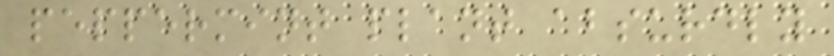peppermint plant absurdly
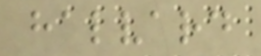halvard
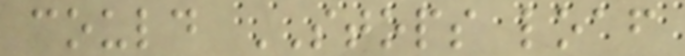could STOPS loaf
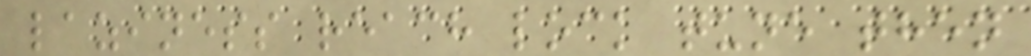laziness reach lock tune then
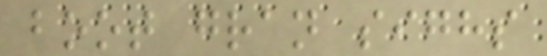boot gran sighs
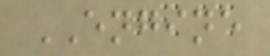ENGINE
